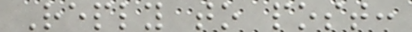Reply to post:
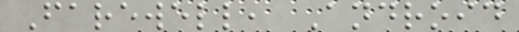Farewell, Android
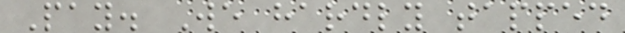Pay. We hardly tapped
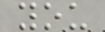you
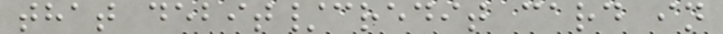that debit/credit card in
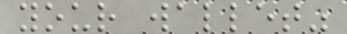your wallet"
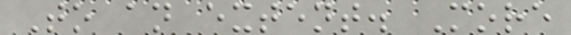To an extent. More
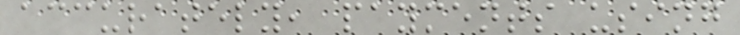accurately, payments using
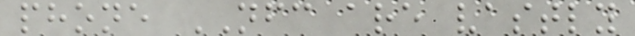phone NFC are vastly
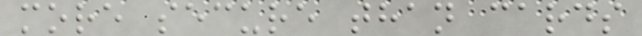more secure than cards
